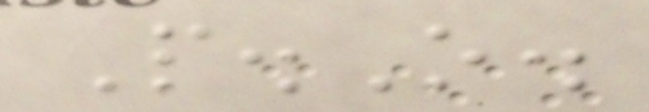P.O.
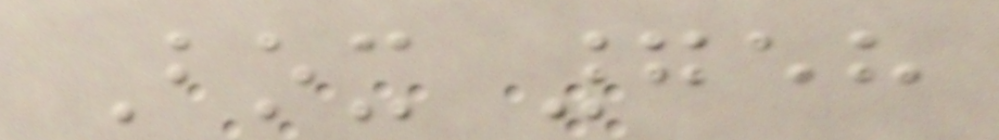Box 758
